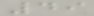49
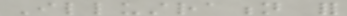Illustration for
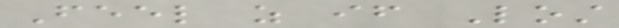Feel as if Lost
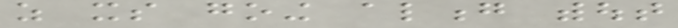as its going along without
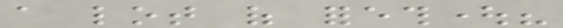a lot of forethought?
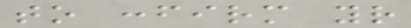to confirm your
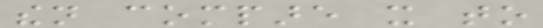then compare it to
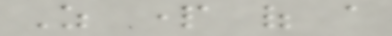As part of a
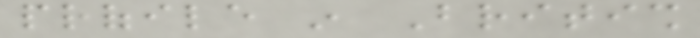profile in British
